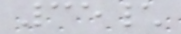35\
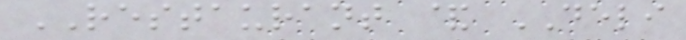RESTAURANT & DELI
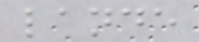lande
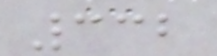332
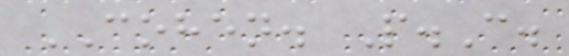COHEN. P.C.
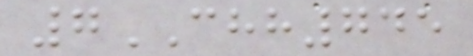7CHH745
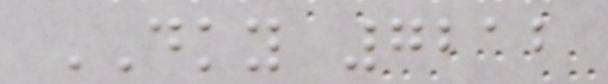DKY 7212
